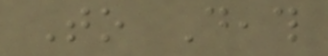To Death
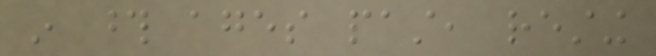in those ages past, resting
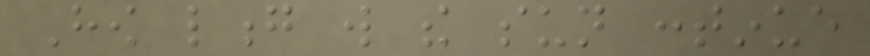How long will the sun continue
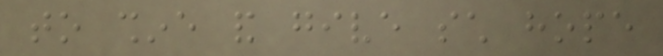to shine and give such hope
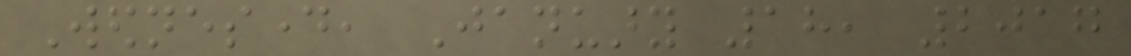Wednesday, January 18, 2017
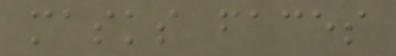masks faces
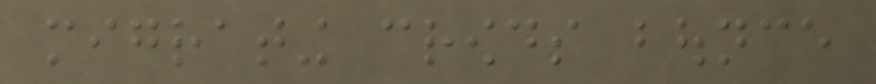migrating crowds bounce
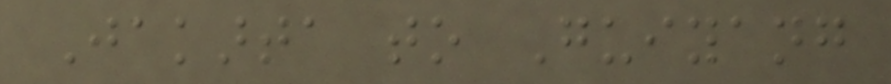Jakarta to Guiyang
